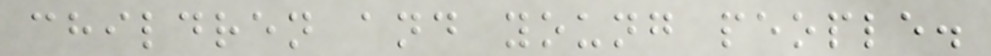children and young people.
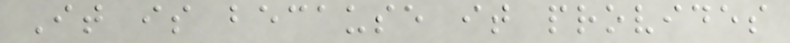It is because it provides
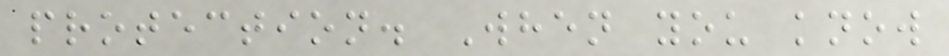protection. When you know
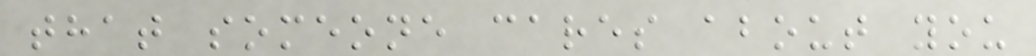that someone cares about you
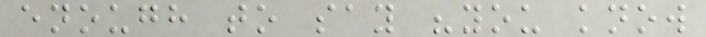enough to say "you know
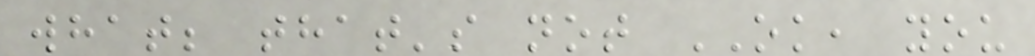what; that's not OK, you
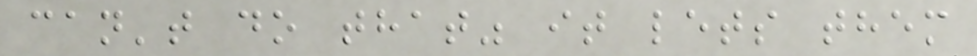can't do that" it lets them
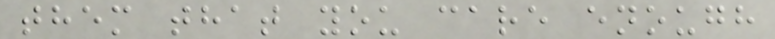them that you care enough
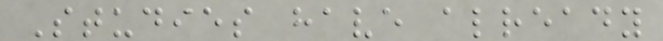Studies have already
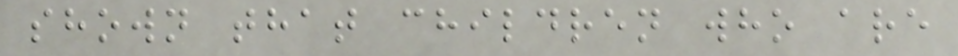shown that children who are
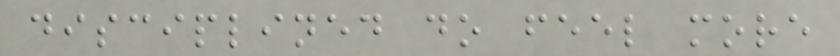disciplined do feel more
